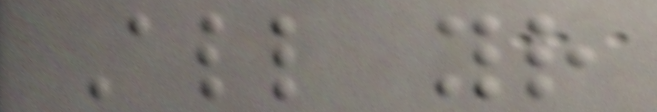All your
